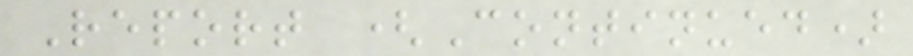Report (Continued)
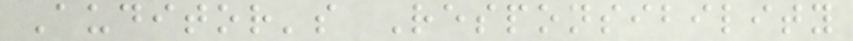Auditor's Responsibility
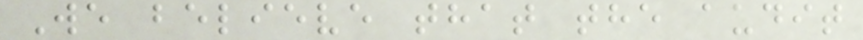We believe that the audit
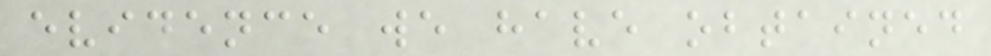evidence we have obtained
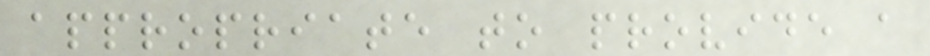appropriate to provide a
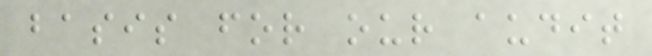basis for our audit
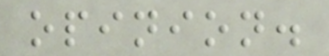opinion.
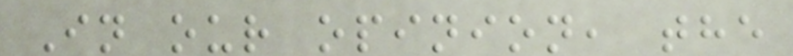In our opinion, the
